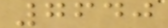7640
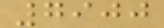7900
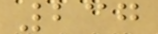237
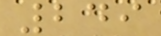249
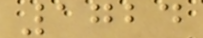1724
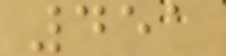451
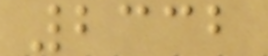2332
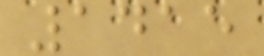1415
